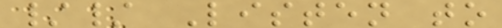// Listen to
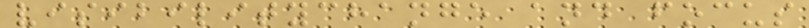visibilitychange and focus
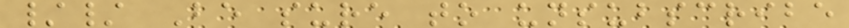// Be sure to unsubscribe
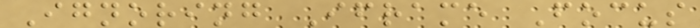Ignoring Iframe Focus
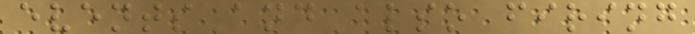events and also firing
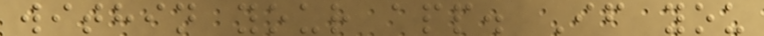within your app. If you
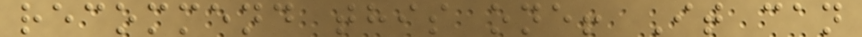recommend this one! It can
